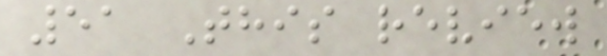51 This review
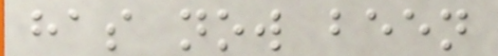has now been
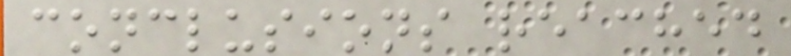conclusions reached
